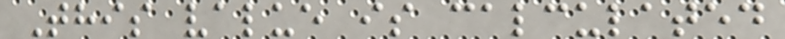This value is calculated
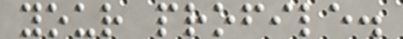your profile.
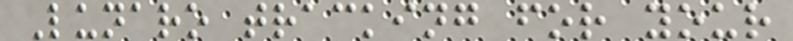Lunaro tracking for your
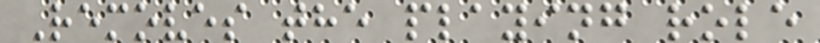Removes the playing role
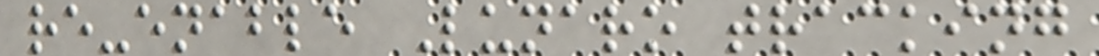re-enable Lunaro tracking
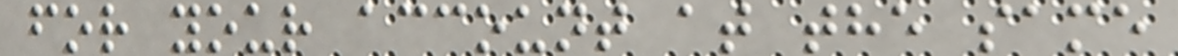for your account at the same
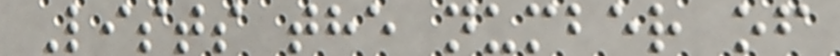Lists the number of
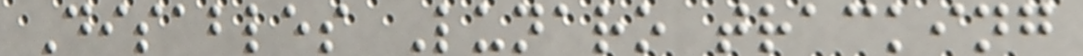Disables Lunaro tracking
